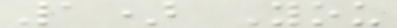1) You
